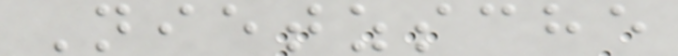Nietzsche
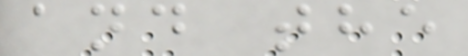and the
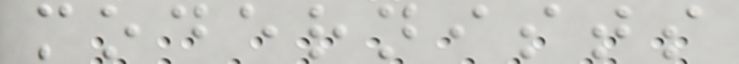modernists
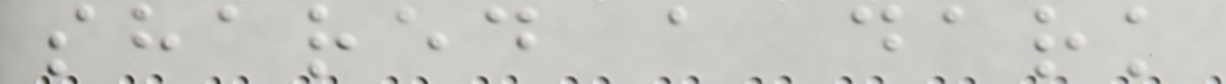shared a dark
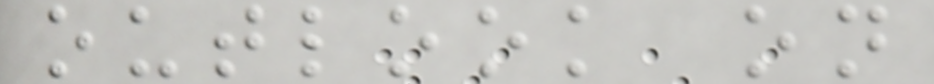outlook on
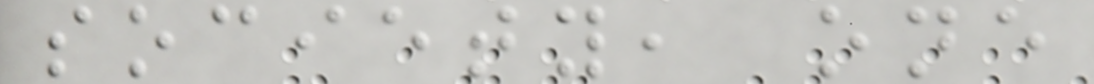society, one
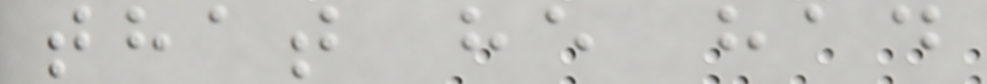that he had
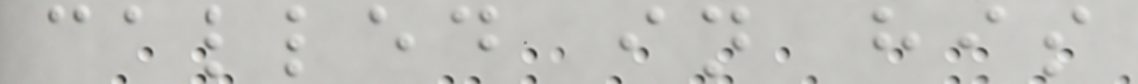called in his
